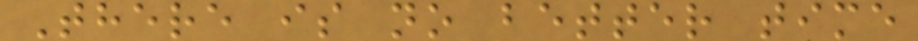There is no better time
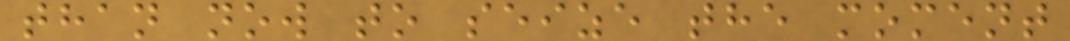than now to seize the moment
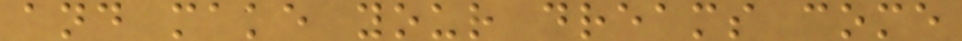and make your dreams come
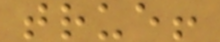true!
